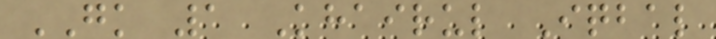GK 1 Khairul Iqbal
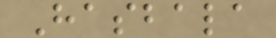Hasbala
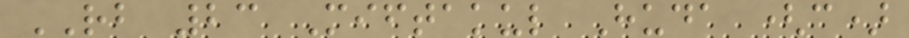RB 23 Miftakul Huda (c)
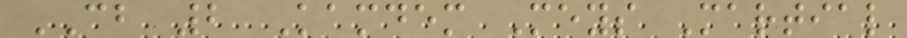CB 2 Kamdem Meys Martial
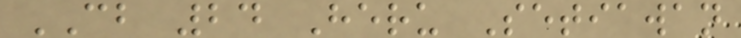CB 24 Heru Setiawan
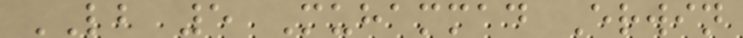LB 5 Muhammad Erwin
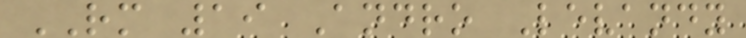RM 19 Andro Levandy
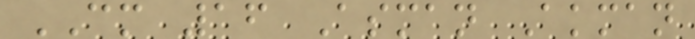CM 16 Asman Akman
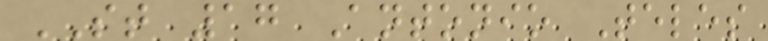ST 17 Antonio Teles
